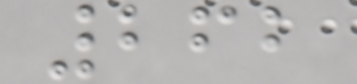262
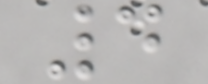4
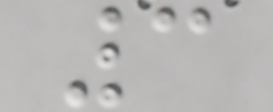3
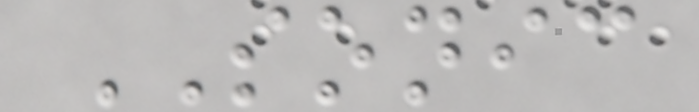SONIC
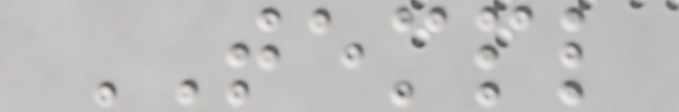TEMPL
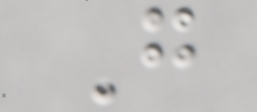G
